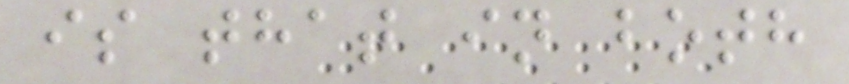is that in both
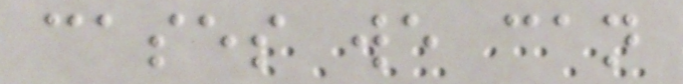cases we can
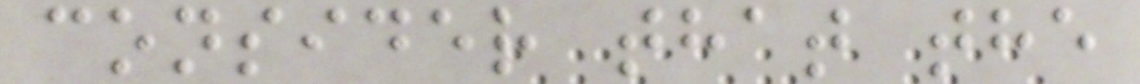consider that the
